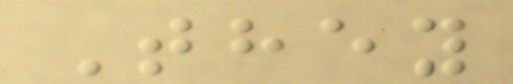They
